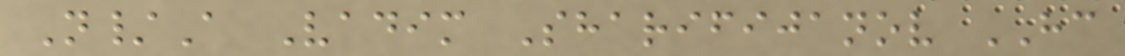N/A Vadim Sharifijanov HC
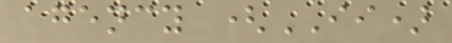agency (II)
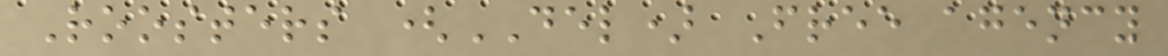Roosters (DEL) Free agency
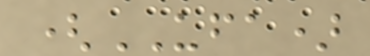(UFA)
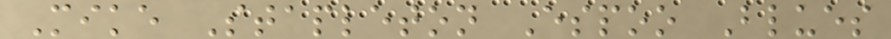Mike Stapleton Espoo Blues
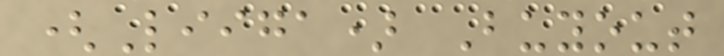(Liiga) Buyout
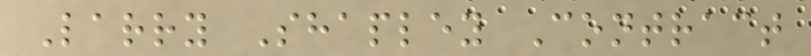Larry Shapley Contract
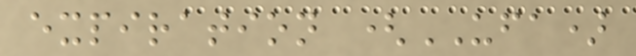expiration (UFA)
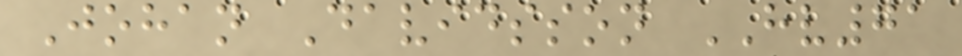Johan Davidsson HV71
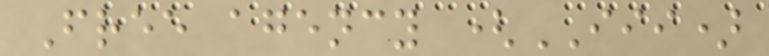Free agency (III)
